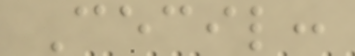Cecil:
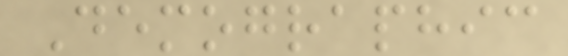Demographic
